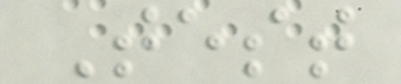Test
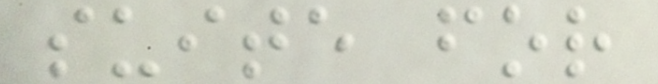suite for
